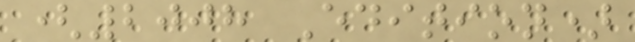(2008 Edition)
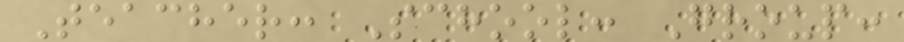Teacher: School: Group:
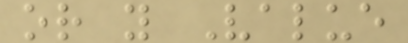or y Value
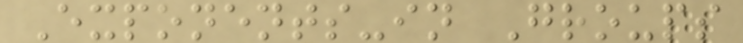Exponents-in Groups
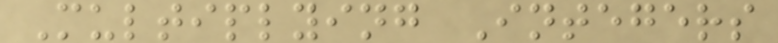Multiplying Integers
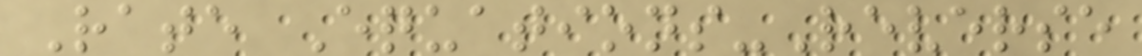Rate Equations-Reverse
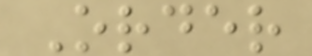Order
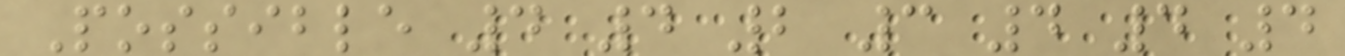Possible 4 4 2 3 4 4 4
